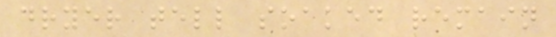dryer tell soaked remain
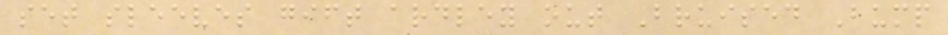set sleeves gift ardley out Bruised Bump
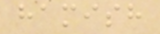hamish
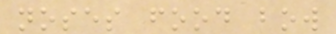noses food bow
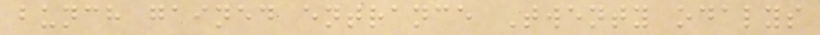bunch gained entrance Twenty odalys
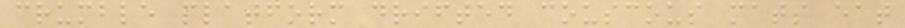crumble platform drifted couscous mats eat
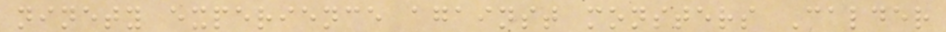ninety experience against monsters Calder
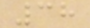38
